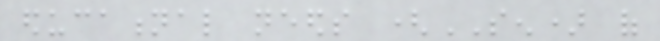educational needs (SEN) of
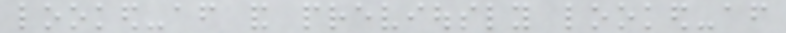looked-after and previously looked-after
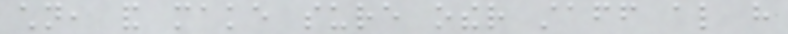children, and make sure other staff also have
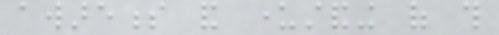awareness and understanding of this
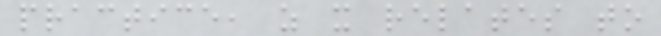practice, as it relates to
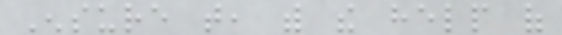Ensure that, with the help of
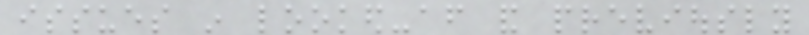issues in looked-after and previously
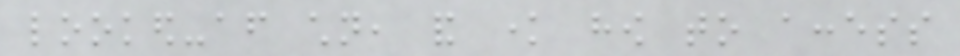looked-after children, and know how to access
